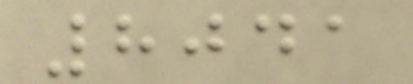8041
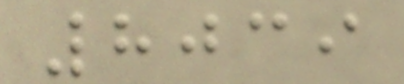8039
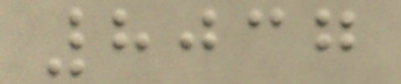8037
